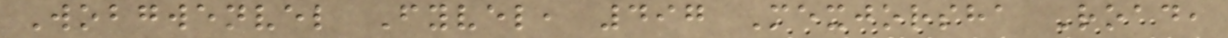Wobgwenvel Fyvel, 497 Mexjorsha Road,
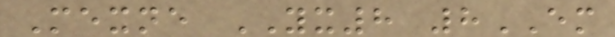Mexne YX8 8EM
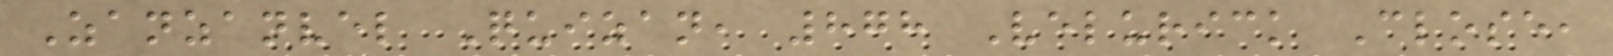Zanzanvel Quizan, 878 Velurick Close,
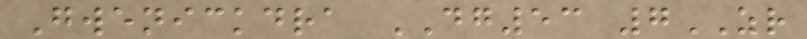Gwenickdra DG53 7ZR
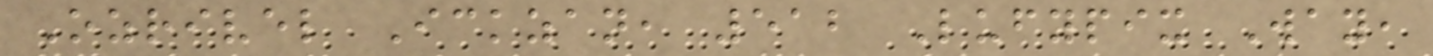Ozrivel Ickzan, 512 Lufypix Way,
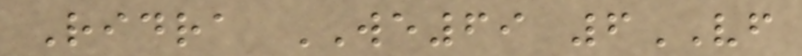Ridra WE69 6VF
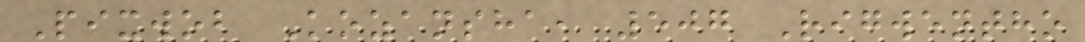Pixwob Kozansha, 507 Rigwentho
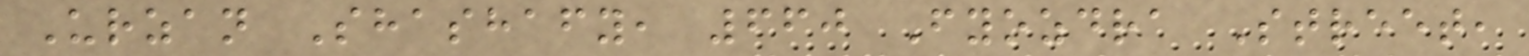Urzan Shashafy, 660 Fyozdra Street,
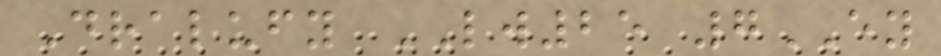Dralufy LW25 7EY
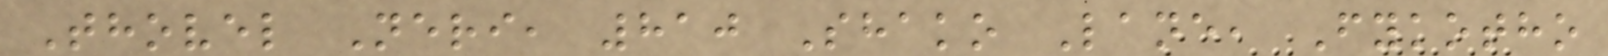Thovel Neri, 810 Shako Lane, Fykotho
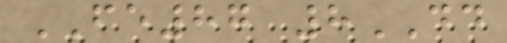FE87 8DD
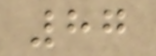87
